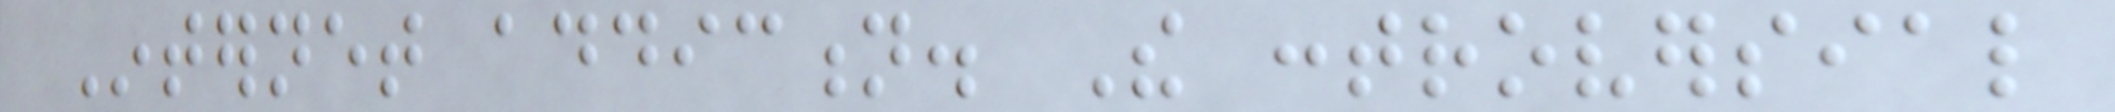Internet addiction. The controversial
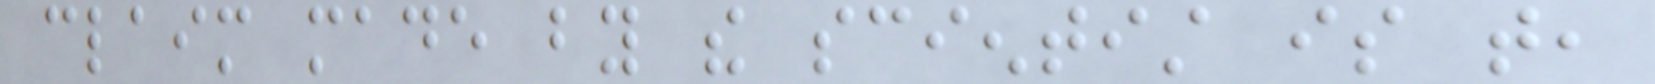claim made by the scientist is that,
